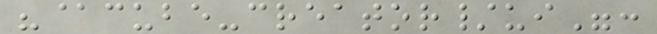"@cube-creator/ui":
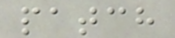patch
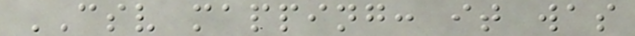CSV mapping: it was
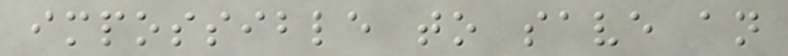impossible to save an
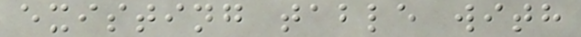existing table with
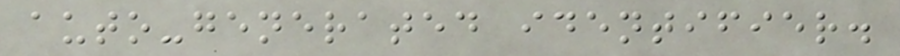auto-generated identifier.
